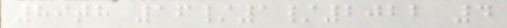80th 16/1/2022 4
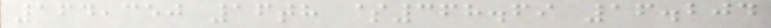164,350 16th $368.69 16.204
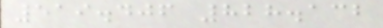519.406 828.132
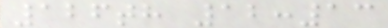126th 12:13
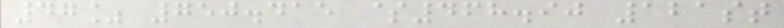47% 750.415 $468.90 121st
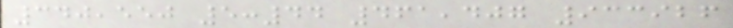340,550 5:44 461,407 933926
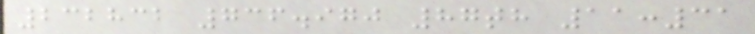232832 736.970 87th 11:31
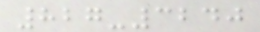827-3240
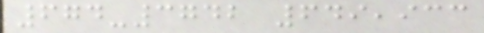674-3742 649,933
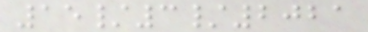15/3/2021
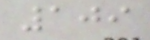109
